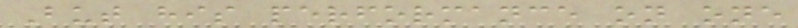But his performance on one
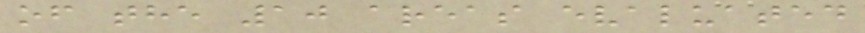of the 10 areas evaluated
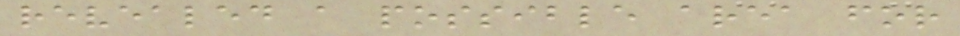revealed a possible area for
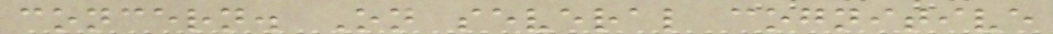concern. On several cognitive
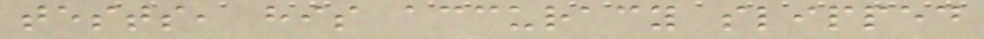tests, his accuracy slipped
